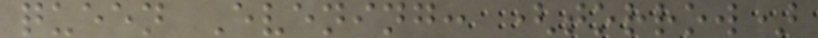queen Evening: (torrow)
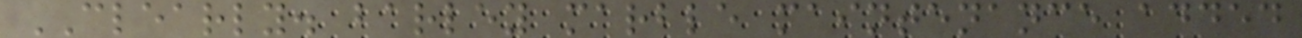CLEARLY. barley marble maintenance added
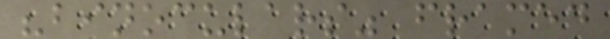"binoculars" framed
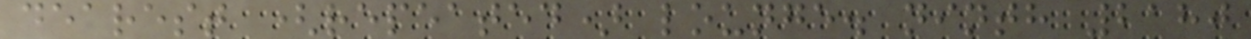dearest (repeated) lounge. ninth 2180
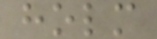holm
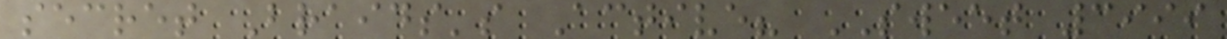secret Braids's Active? SWEET 3999
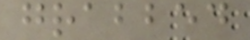grabbed
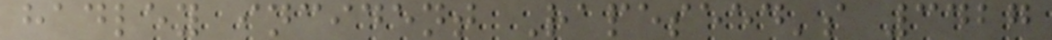hadley incident Rapeseed's 3427
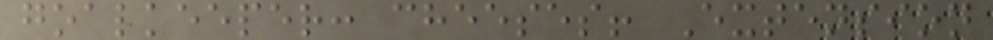goalkeeper: cheeses! Extension
